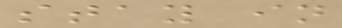stay in
